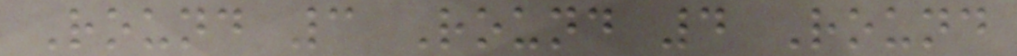Round 3 Round 4 Round
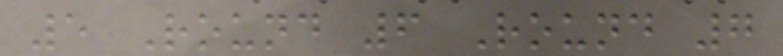5 Round 6 Round 7
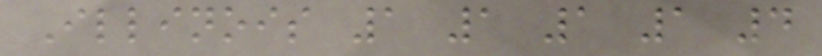Illinois 1 1 1 1 4
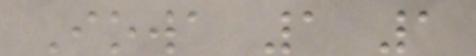Iowa 1 1
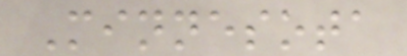Minnesota
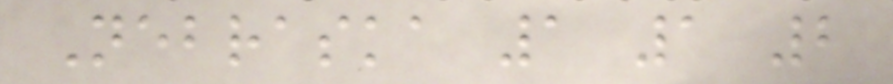Nebraska 1 1 2
